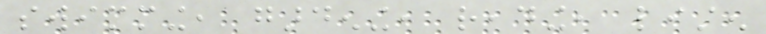swimming, gardening, reading, listen
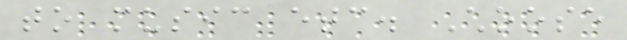to music etc. Choose
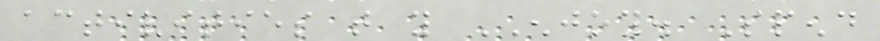activities that you ENJOY. Spend
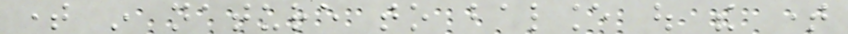time in nature to balance out the time
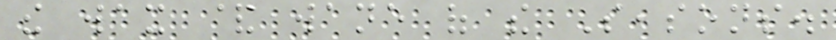the wax & wane of the Seasons.
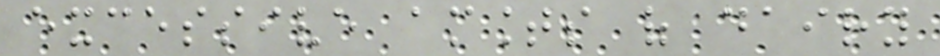excessive amounts of dairy
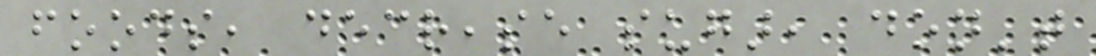foods, decrease sugar, don't
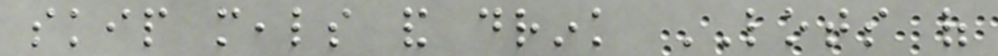skip meals and drink LOTS of
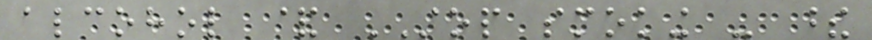alcohol & STOP smoking - these
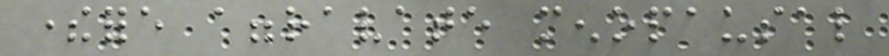therefore aggravate menopausal
